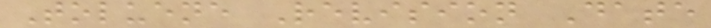Toluene Revision Date
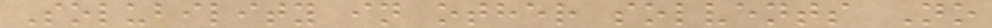Solubility in other solvents No
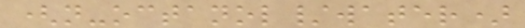(n-octanol/water)
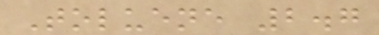Toluene 2.7
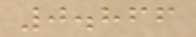0.866
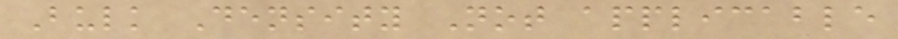Bulk Density Not applicable
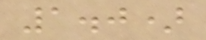1.0)
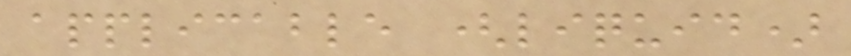applicable (liquid)
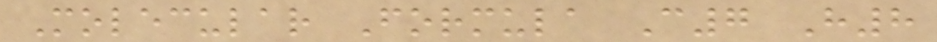Molecular Formula C7 H8
